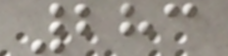283
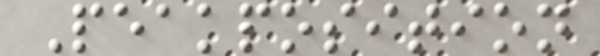Peakposition
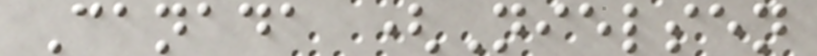Canada (Nielsen
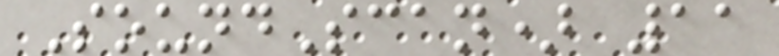SoundScan) 11
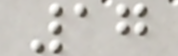17
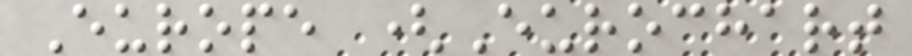Europe (Eurochart
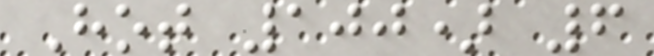Hot 100) 6
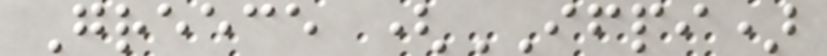Greece (IFPI)
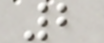2
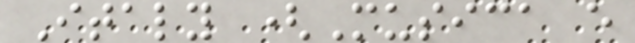Italy (Musica e
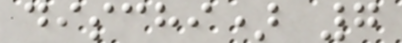dischi) 7
